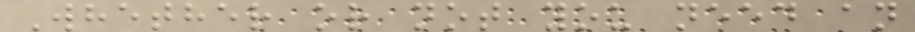Whether or not you need an
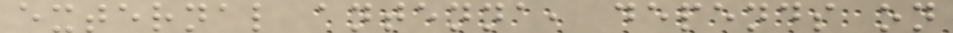external antenna, depends on
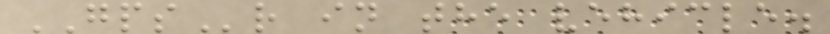GPSr in the vehicle.
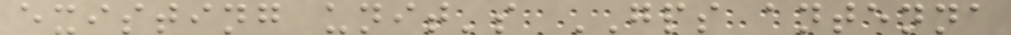existing unit's GPS antenna
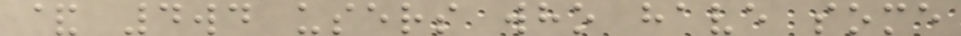& 4wd users who have some
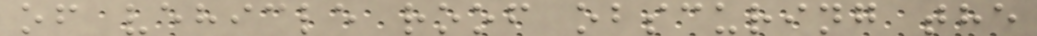of vehicle roof obscuring the
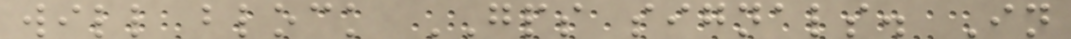will block GPS signals. In
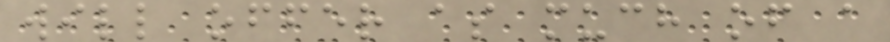will offer as much of a
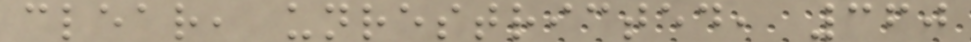clear, unrestricted, 360
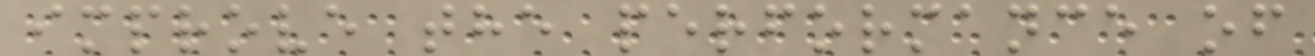improve the performance of
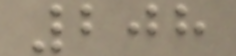208
